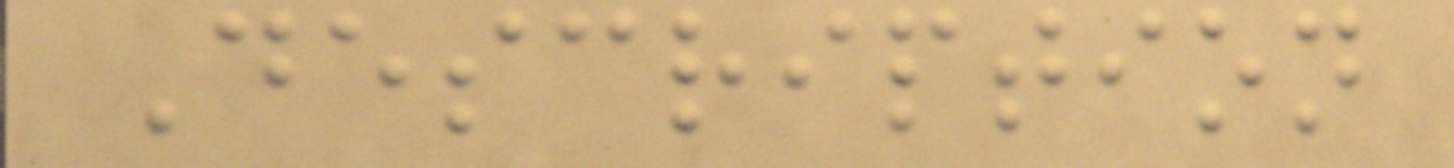Description
